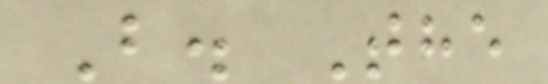B. The
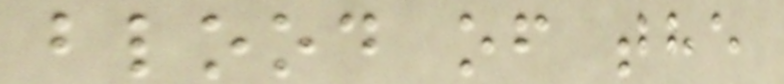blood of the
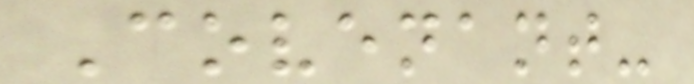Covenant-
